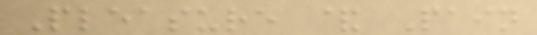Pleasure & Pain
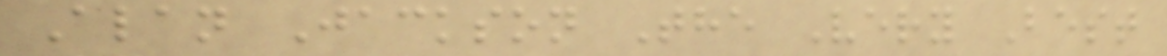Alan Jackson The Very Best
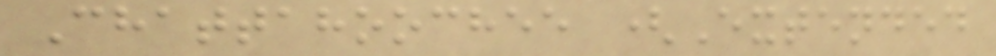Chattahoochee (Extended
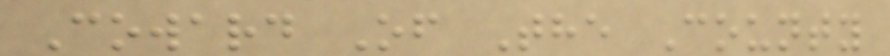Coward Of The County
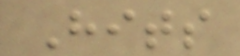Hits
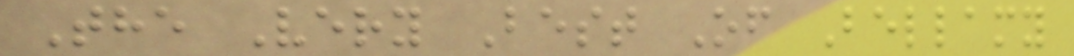The Very Best Of Bellamy
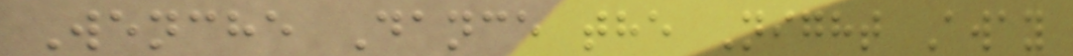Wenche Dance the Night Away
